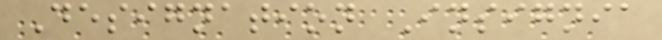Designation Insignia
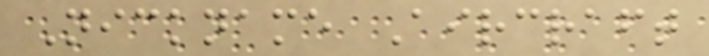Nickname Aircraft
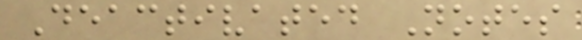Deactivated Notes
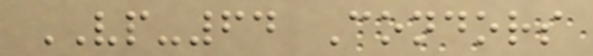VP-64 Condors
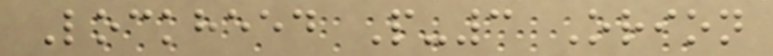Lockheed P-3 Orion
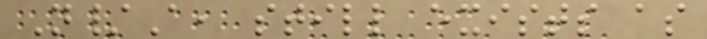N/A, still exists as
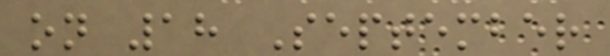on 18 September
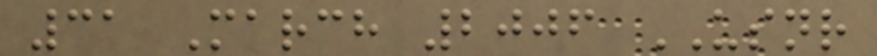31 March 2006 USNR
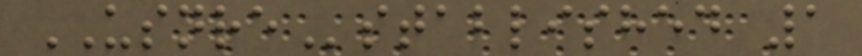USNREstablished 1
